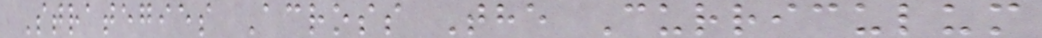Strategies Across The Curriculum
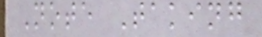Note Taking
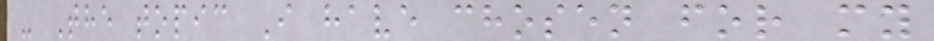- The topic I have chosen for my
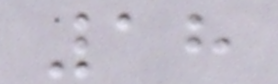18
